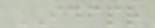IDFPR
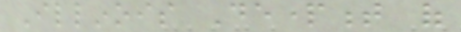Illinois Department of
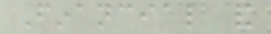Financial and
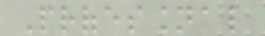Professional
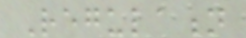Regulation
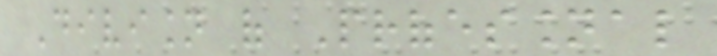Division of Professional
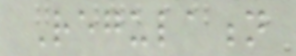Regulation
